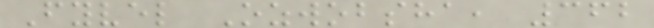Fyvel Ozwobsha, 362
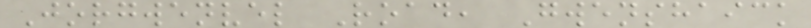Jorgwenvel Road, Gwenshaick
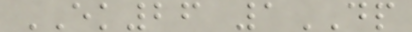EK26 1DP
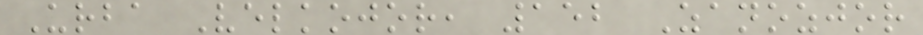Urba Velkojor, 152 Zanozjor
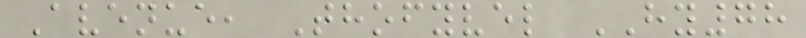Avenue, Thofyvel HY78
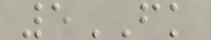5FK
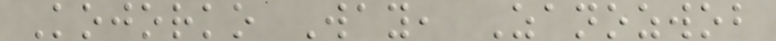Kojorko Way, Zanozwob
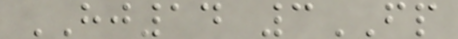HJ14 3FP
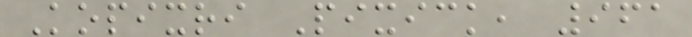Kopixri Pixick, 961
